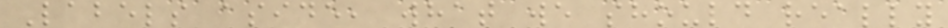Labels aside, what we should really
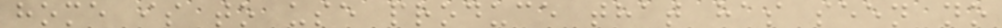home is to use produce that has seen no
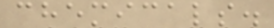chemicals.
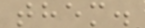them.
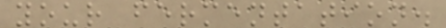your fermentation.
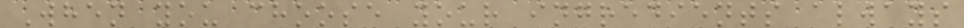When you choose your ingredients always
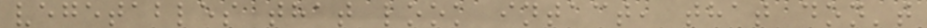vegetables that look intact, that don't
